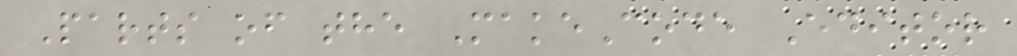Parts of the MakeCode Editor
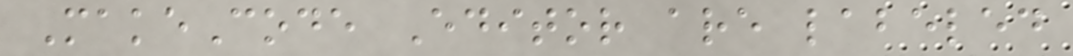MakeCode Editor are labeled
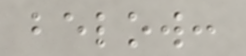below:
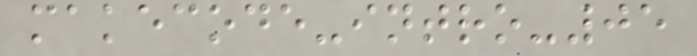makecode-intro-05
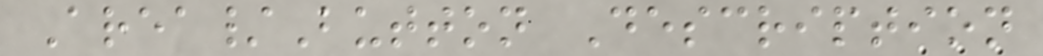Area/Button Description
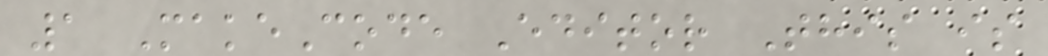1 MakeCode Editor This is
